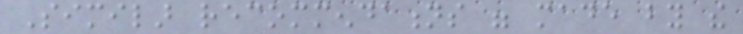Similar recommendations were made by the
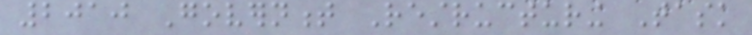2010 Government Restructuring Task
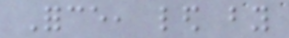Force, led by
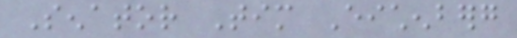Senator Tim Eichenberg
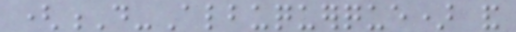(D-Albuquerque) and
